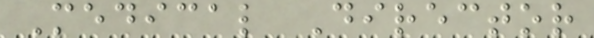Medical Director
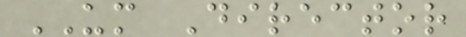UM Director
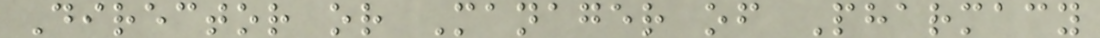Director or Manager of Pharmacy
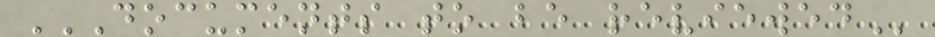DOCUMENTS TO BE REVIEWED
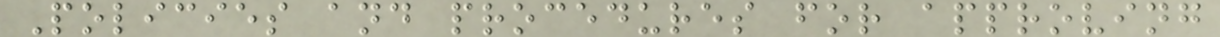Policies and procedures for approving
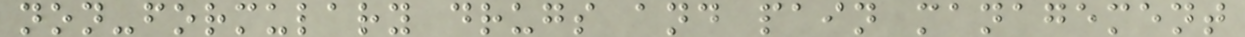non-formulary drugs and pain management
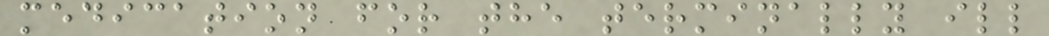medication for the terminally ill
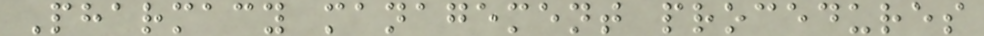Pharmacy management procedures
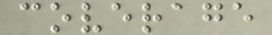coverage
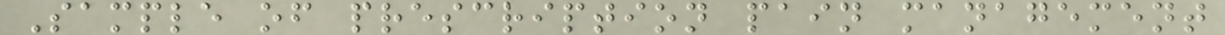Sample of prescription pain management
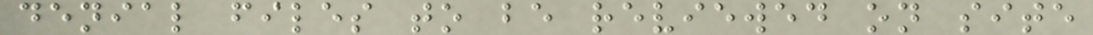denial files to be reviewed on site
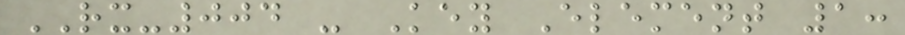RX-004 - Key Element 1:
